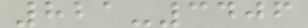821-3406
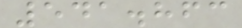541.863
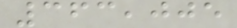363,005
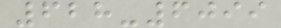628-6099
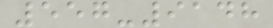557-9148
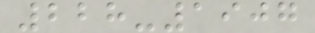228-1907
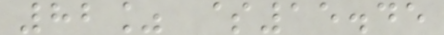82% $15.45
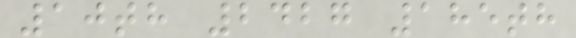10th 2427 185th
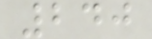240
